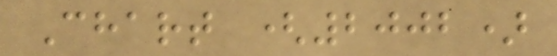Chart (2002)
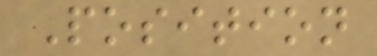Position
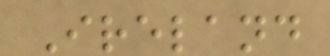Ireland
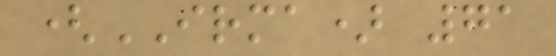(IRMA) 71
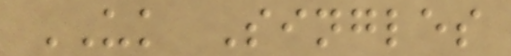UK Singles
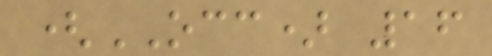(OCC) 16
